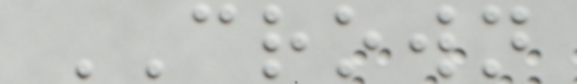CROWN
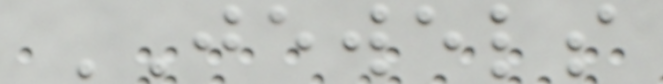JEWELS
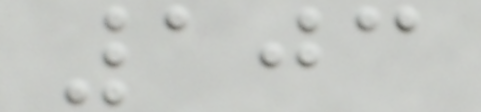103
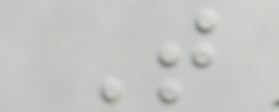T
